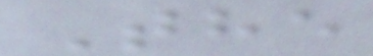The
